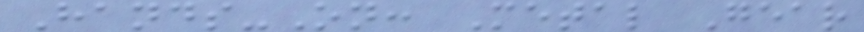Hands-On: Metal Gear
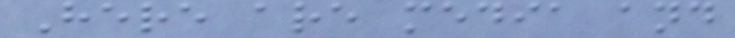Here are media and
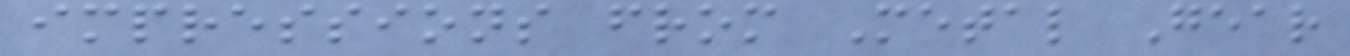impressions from Metal Gear
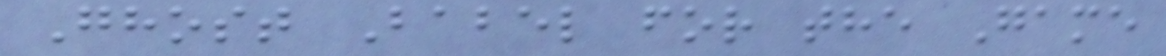Ghost Babel for the Game
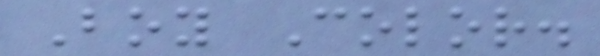Boy Color.
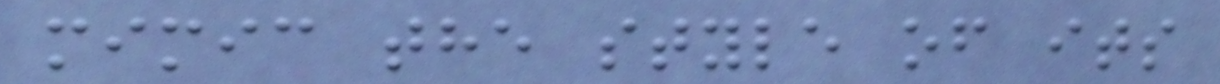mimic the style of its
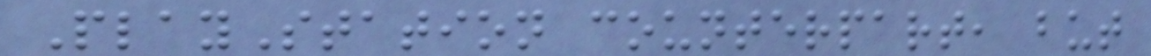PlayStation counterpart, but
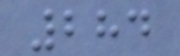284
